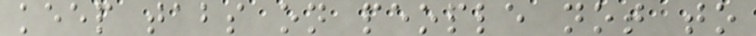keep tabs on people not to
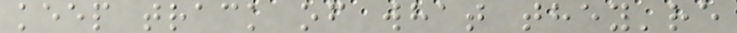keep track of what they're
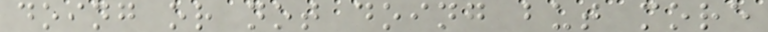doing or not doing but more
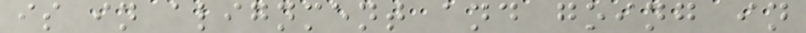is in alignment and going in
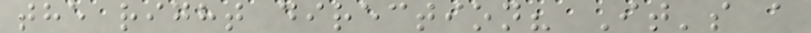the right direction? It's a
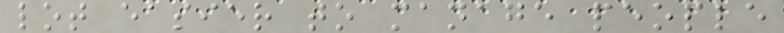lot easier to manage people
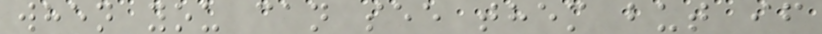when you can see them but if
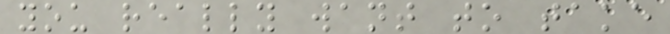you really want to take
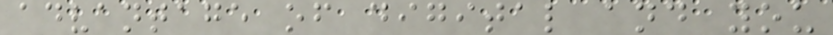advantage of digital and you
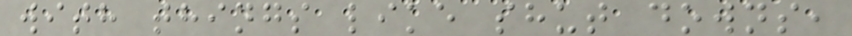with things like shut downs,
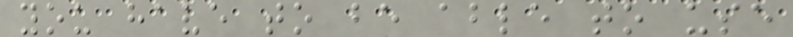you have to be able to use
